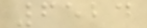6524
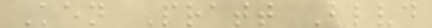Ken Pratt Blvd
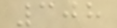308
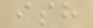ish
